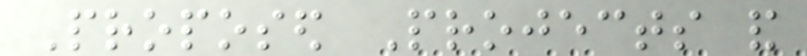Proposed Projects and
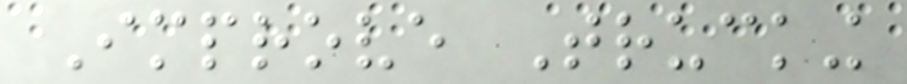Improve Trucking
